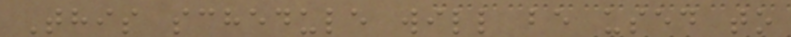This schedule will be used to
